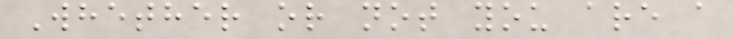Whether or not you are a
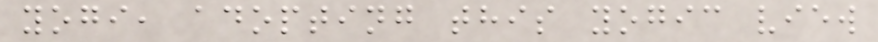yogi, adopting this yogic view
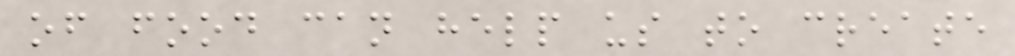of food can help us to create
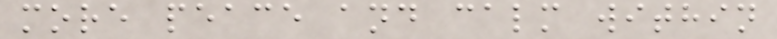more peace and calm within
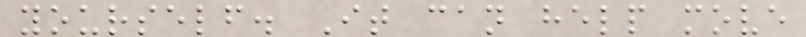yourself. It can help move
